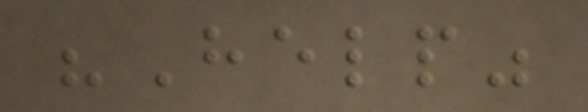"Help"
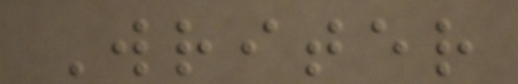Writer
